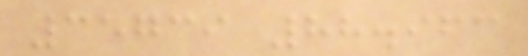35739 88.963
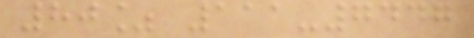80% 111-7447
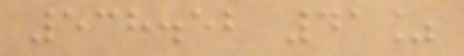538.52 41%
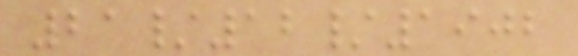21/12/1902
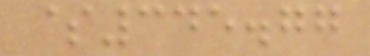$345.77
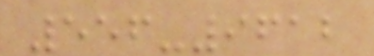556-9612
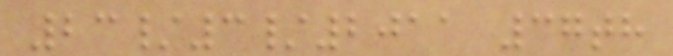23/3/2011 37th
